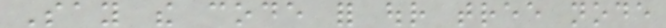Say the code for our tree node
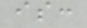is:
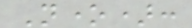None):
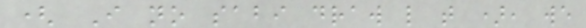( I no sabi draw like that ), we
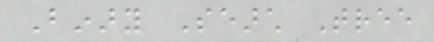Binary Search Tree
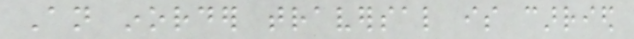An inorder traversal is carried
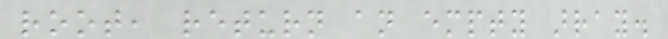root, return an empty array.
